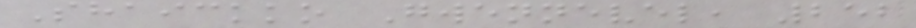Shaickko Gwennevel, 252
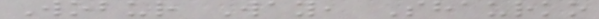Wobur Way, Shaurko
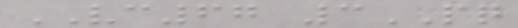VC67 3PQ
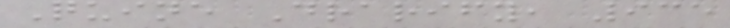Quine Drarify, 935
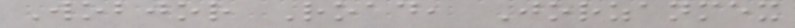Wobjor Road, Jorzanmex
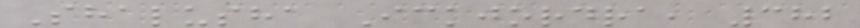Shalusha Ickjordra, 382
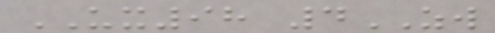UX98 4ZW
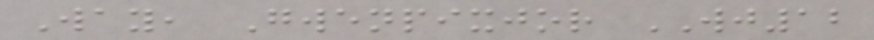Way, Gwenpixjor WJ12
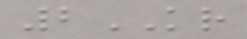2KR
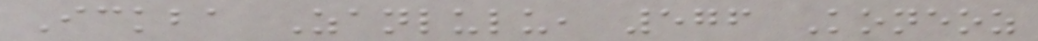Ickba Zanlulu, 576 Koneoz
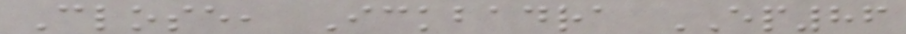Close, Ickbadra EP86
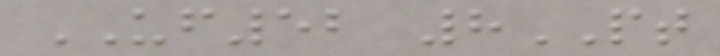UF52 8PT
